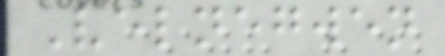Velnegwen
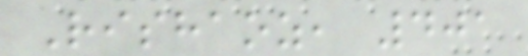Rishaoz, 401
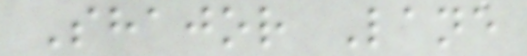Shajor Lane
